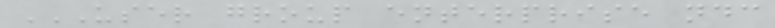USER GROUP ENTERPRISE NDC
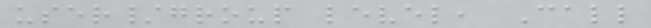user/group level, Call
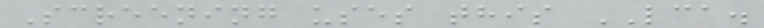Screening uses this LCA.
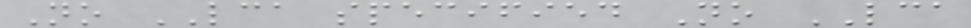No LCA specified No LCA
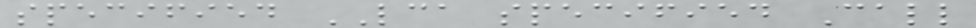specified LCA specified Call
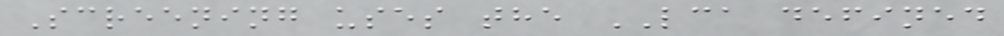Screening uses the LCA defined
